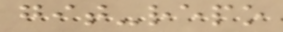git-repo
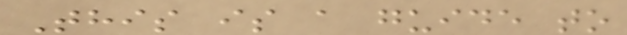This is a guide to
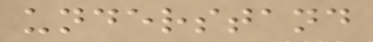understand
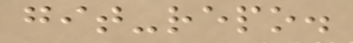git-repo.
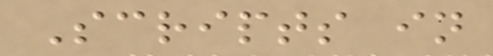Scripts in
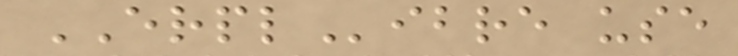ERPLibre use
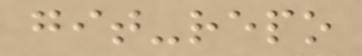git-repo
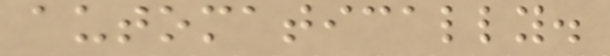automatically.
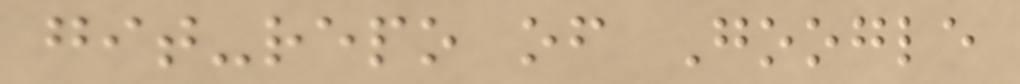git-repo of Google
